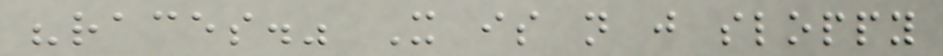"races." It is not just sloppy
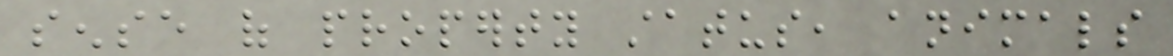sense of property status, animals
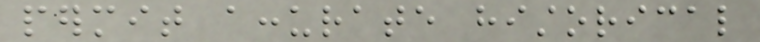permit accurate historical
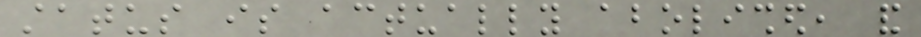status is actually abolished, and
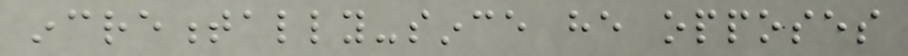incrementally-since he opposes
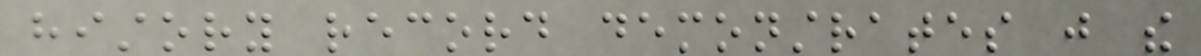history record demonstrates just the
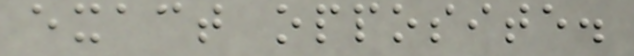exact opposite.
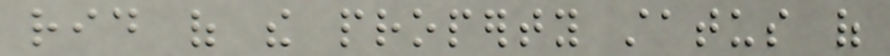rid of the property status of
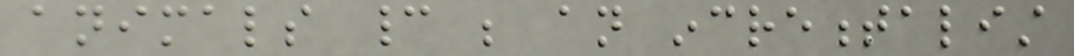animals cannot be an incrementalist
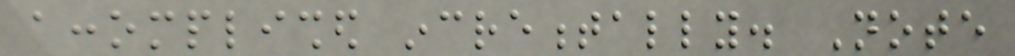accomplished incrementally. Note
